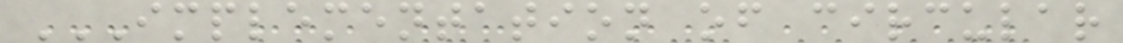IMPLEMENTATION OF CIRCULAR
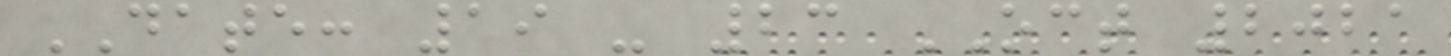DATE: 19 - 23 OCT 2021
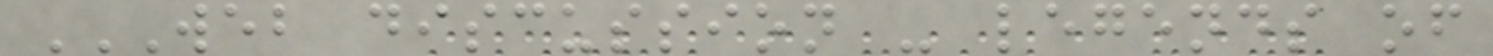WEB DISCUSSION - LEGENDS OF
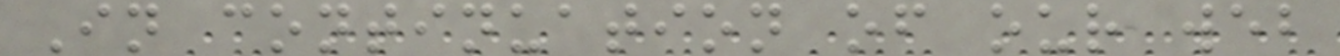In continuation of our web
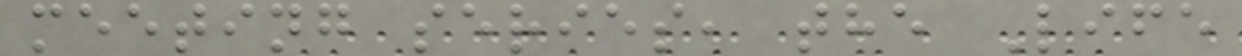meeting series, the Life
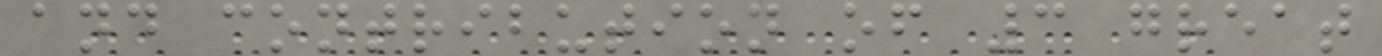and contribution of 3 great
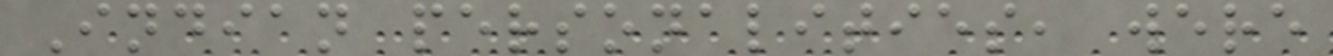Indian personalities, were
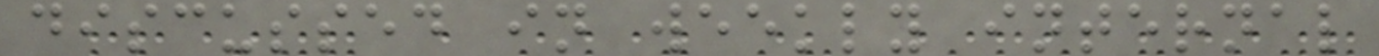discussed in weekly internal
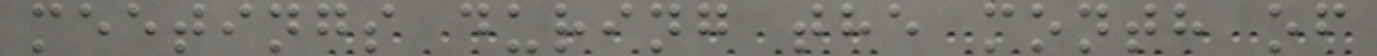meetings during the month of
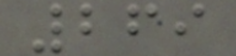269
